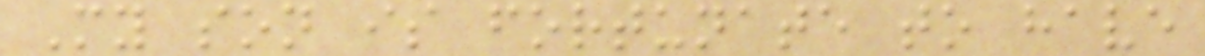My son is fortunate to have
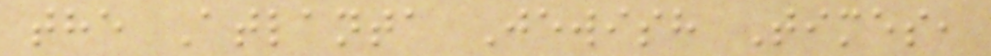the Atlanta Jewish Times,
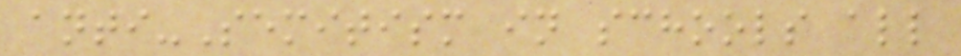anti-Semitism in schools all
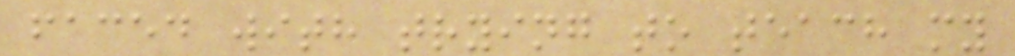faced with trying to teach my
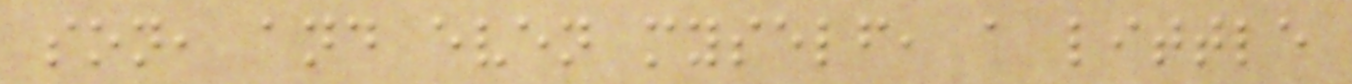son, and even myself, a little
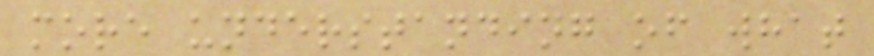more understanding of what
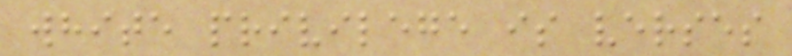white privilege is verses
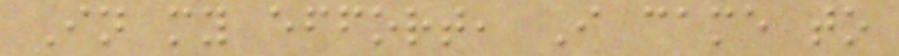In my effort, I came to
